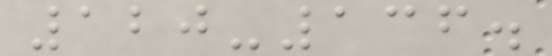120-136.
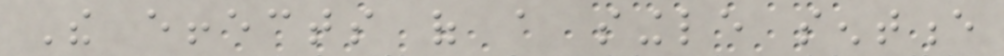The effects of a single sentence
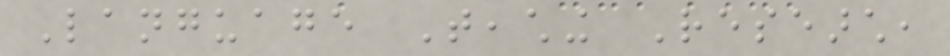Language Teaching Research,
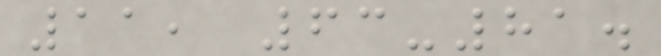11, 63-81.
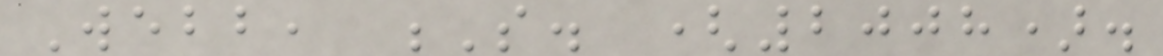Webb, S. (2008).
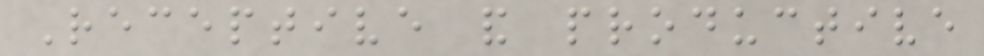Receptive and productive
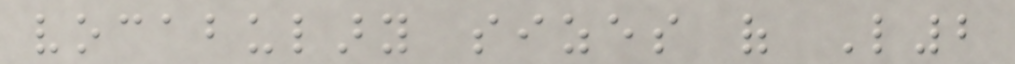vocabulary sizes of L2
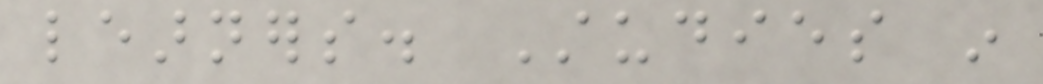learners. Studies in
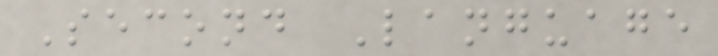Second Language
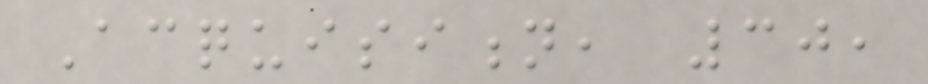Acquisition, 30,
